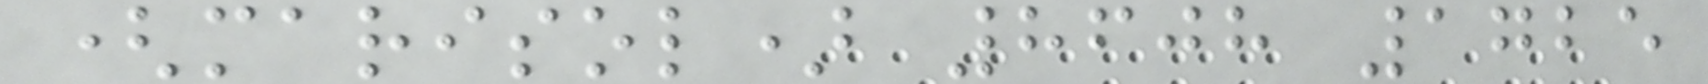(marisol) 8608 1725
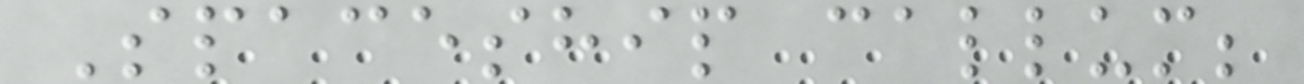Spaceship callum;
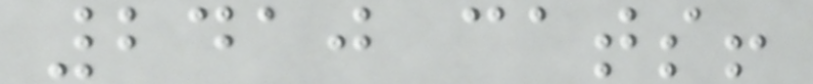2410 cats!
